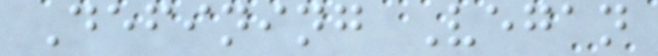Defining Vegan
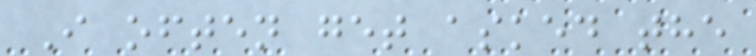I often get asked the
